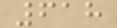618
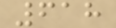618
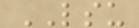LSU
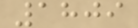1809
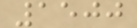1500
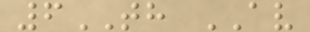6TH AV
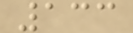133
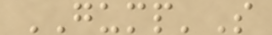GUMP'S
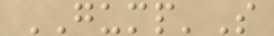GUMP'S
